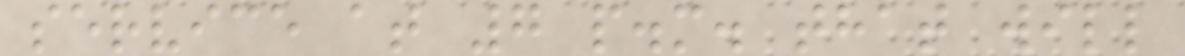service at 7 p.m. that will
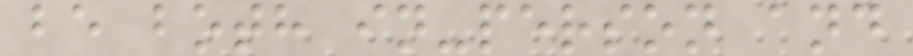be both in-person and
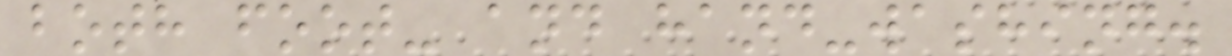both foot- and hand-washing.
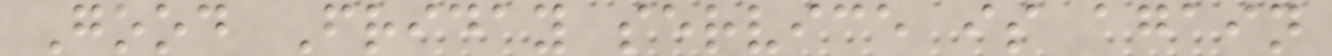Good Friday service is again
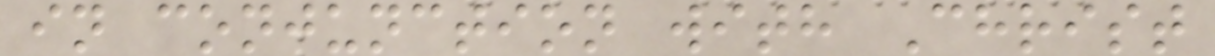in conjunction with Christ
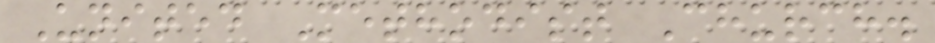United Methodist Church.
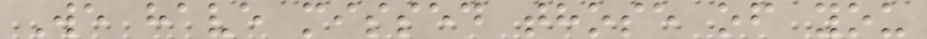We have missed those of you
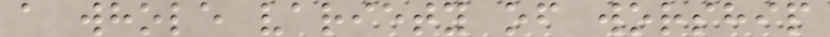a whole variety of worship
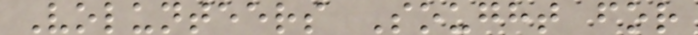Volunteers Sought for
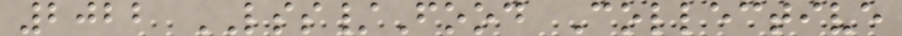2022 LSS/Food Collective
